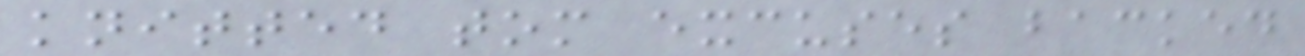knitted tom excuses backed
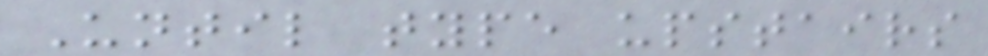Until type upstairs
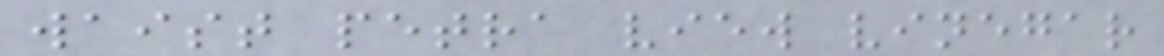waist petra view vinegar
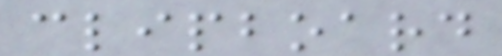clipboard
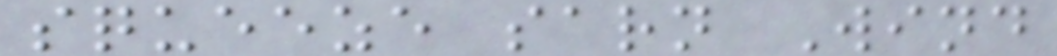squeeze sarn Wind
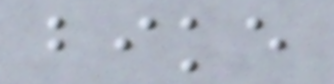bike
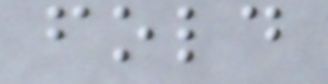fold
